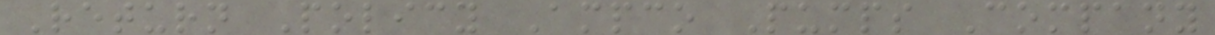Return Policy Ampco Pumps Company
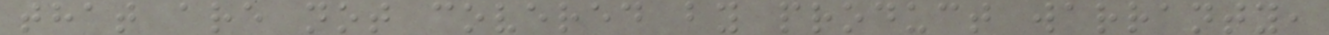that are not covered by product warranty,
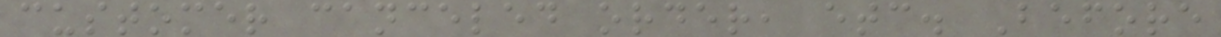customer canceled order, etc. Before
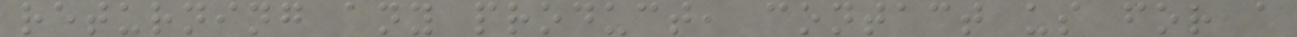returning any product, contact us for a
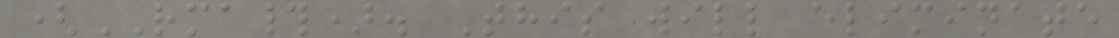(RMA#). This will eliminate
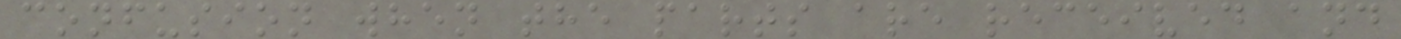confusion when the parts are received and
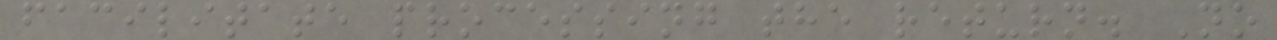facilitate processing the return. No
